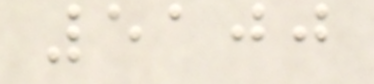5100
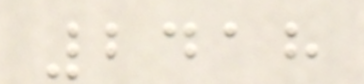2418
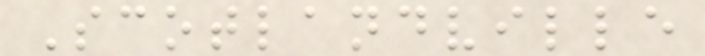Scotlandville
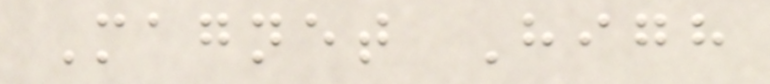Magnet High
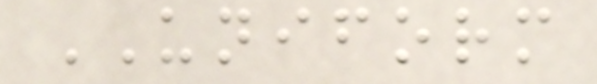UNIFORM
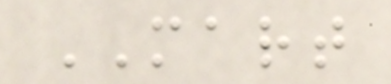MART
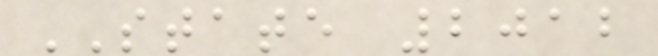STATE 2012
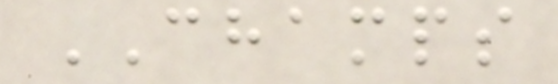CHAMPS
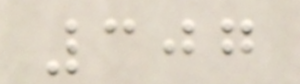307
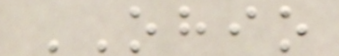OHIO
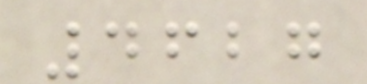4627
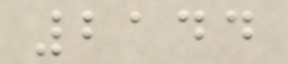2144
